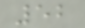52
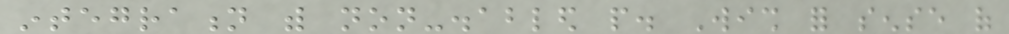integration with non-disabled people. Wish for sense of
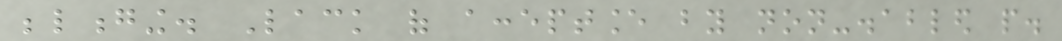belonging. Lack of acceptance by non-disabled people.
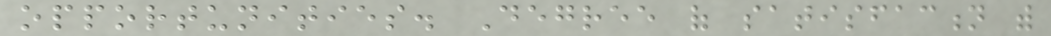opportunities. Degree of satisfaction with
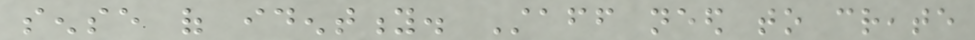sense of identity. Staff need to create
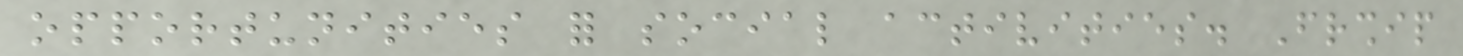opportunities for social activities. Friendship
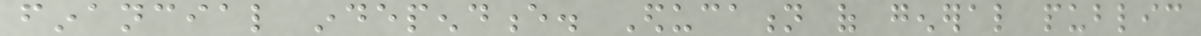financial independence. Education of general public
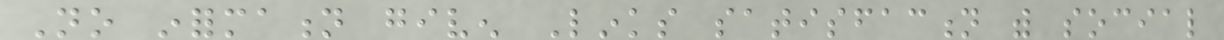No information given Links satisfaction with social
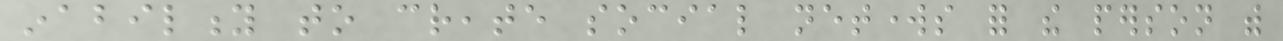inability to create social networks for the person with
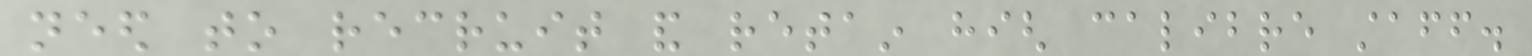need to recruit and retain high calibre staff.
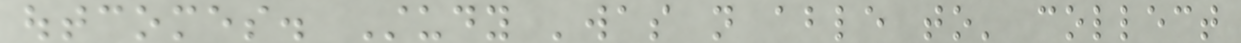outcomes. Study 'was not able to' collect
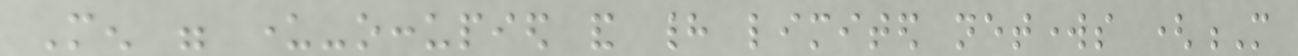Men were under-occupied and had limited networks (M
